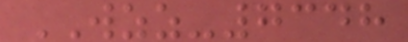WZZ-7348
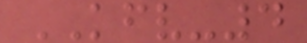KFV-4
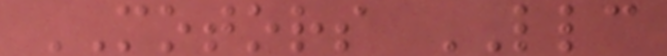MOTORS LLC
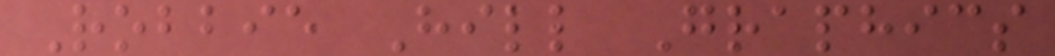Robbie Hill Graphics
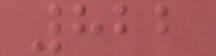822
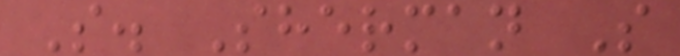S. Sherman S
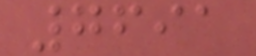7691
